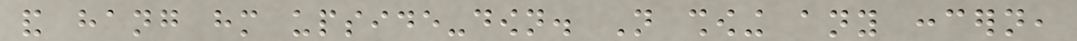and hang him upside-down. Not showing any concern,
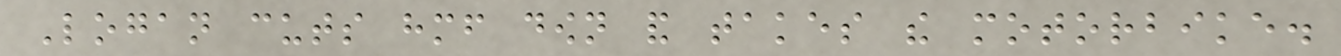Logan cuts himself down and takes the motorbike.
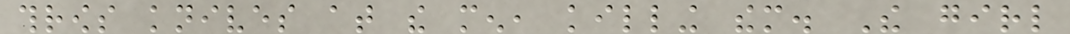throws knives at the men, killing them. The girl
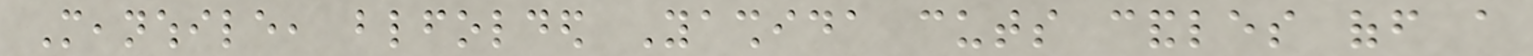Meanwhile, blindfolded Yashida cuts candles off a
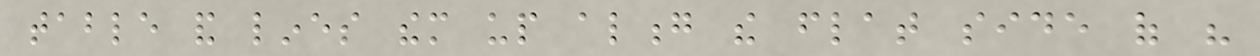table and lines them up along the flat side of his
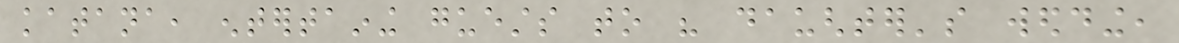katana, entertaining guests to his daughter's wedding,
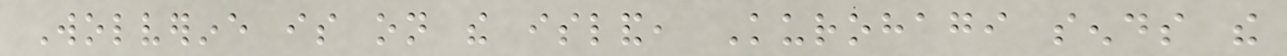Wolverine is on the island, Kurohagi sends the
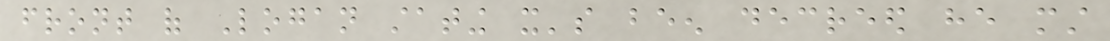front of Logan stating it's been decreed he must
